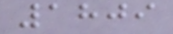1809
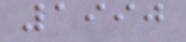1990
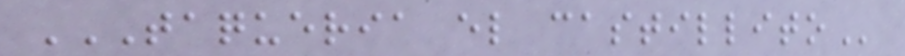TAQUERIA EL CASTILLITO
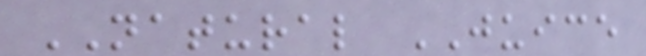NATURAL JUICE
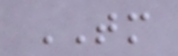TM
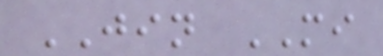JIN MI
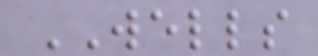WELLS
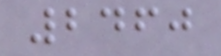2460
